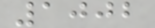1002
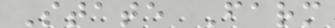State Farm
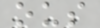ous
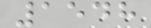1548
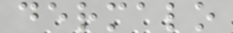dermalo
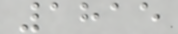1815
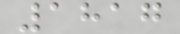1817
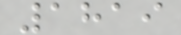1819
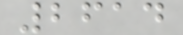2614
